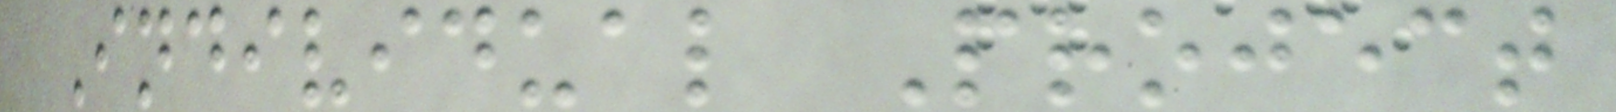Individual Project
